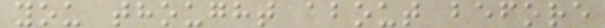you thought about before
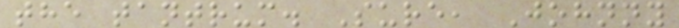the tantrum. Sure, Johnny
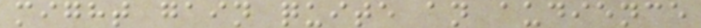might gain quite an audience
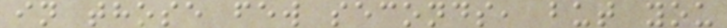in those few seconds, but you
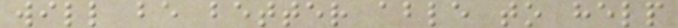will be better able to help
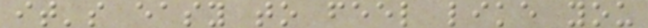it's easy to feel like you
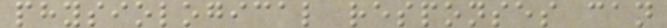physiological responses can
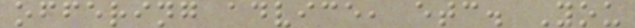offering advice, etc. You
